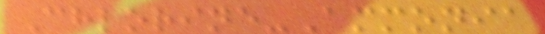Chlorine-Ammonia
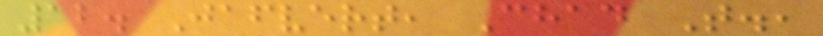12. Jafvert, Chad T.,
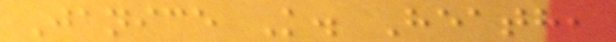Janice K. Heath,
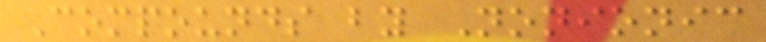Compounds by Nonionic
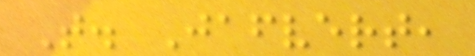T. Jafvert,
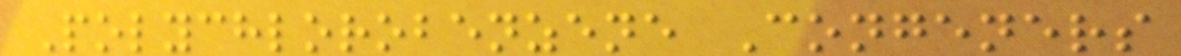Polychlorobenzene Congeners
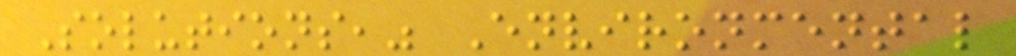Solutions," Environmental
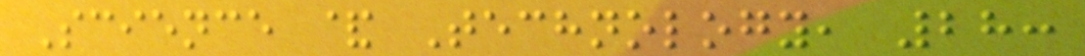Science & Technology, 28:
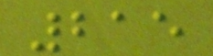215
